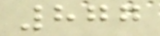877
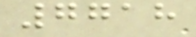7718
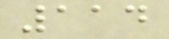114
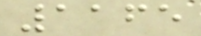1165
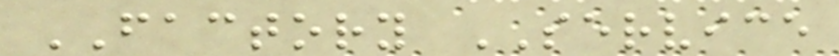FACTORY SERVICE
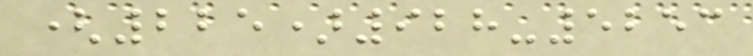(225)928-5253
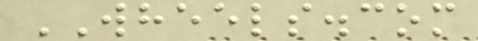WHEELS.com
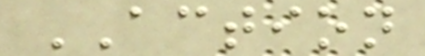ACTION
